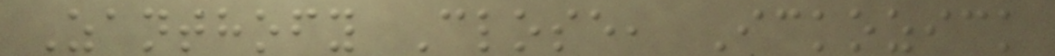Zanthofy Close, Ickozick
